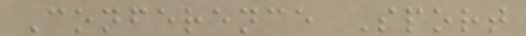Conference Sport
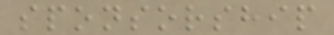sponsorship
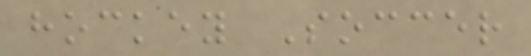hockey Soccer
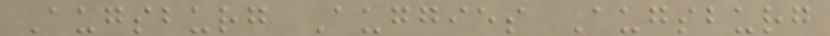Augsburg Auggies Augsburg
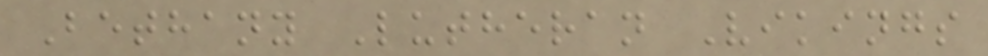Bethany Lutheran Vikings
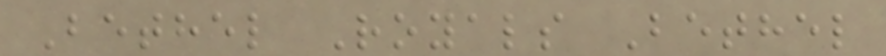Bethel Royals Bethel
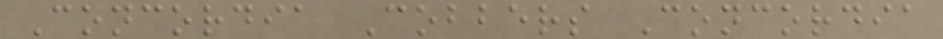Concordia Cobbers Concordia
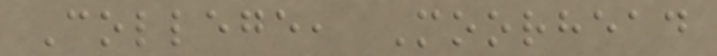College, Moorhead
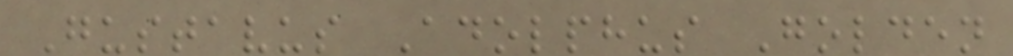Gustavus Adolphus Golden
